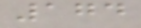174
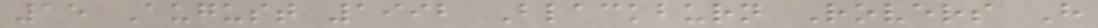15 August 1992 Blackburn Rovers H
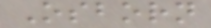Osborn
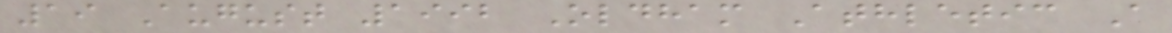19 August 1992 Oldham Athletic A
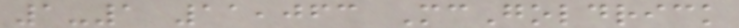1-1 11,063 McGoldrick
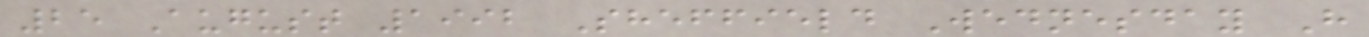25 August 1992 Sheffield Wednesday H
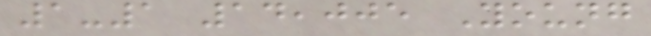1-1 14,005 Young
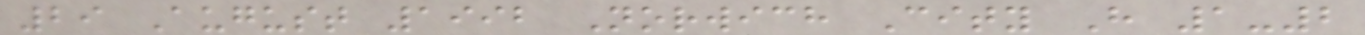29 August 1992 Norwich City H 1-2
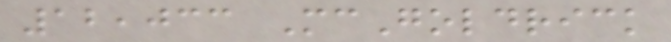12,033 McGoldrick
